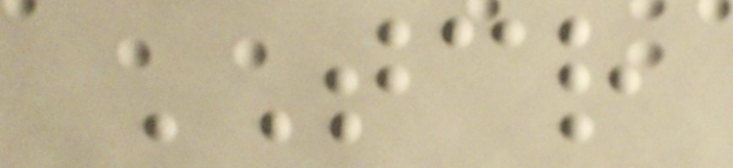TCR
